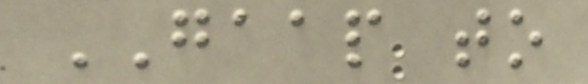GAAP to
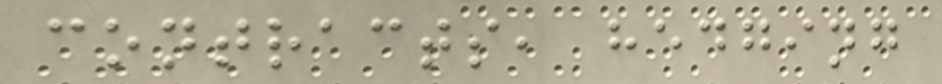contracts, hedging
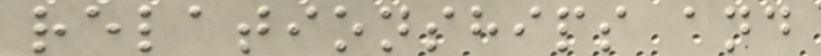relationships and
